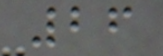26
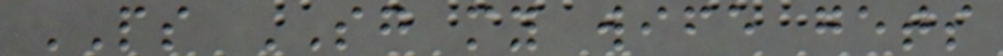PS SG my wife gets
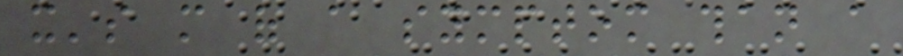it's more of a symptom than a
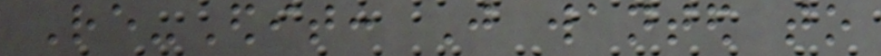Re-Edit: Just wanted to
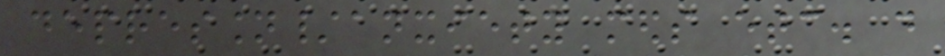depression/anxiety meds etc. do
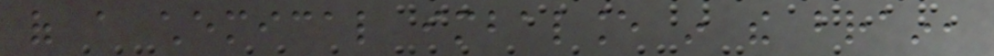of a chemical imbalance in the brain,
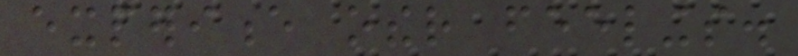experience other feelings.
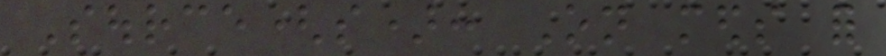Source(s): On meds for
